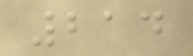214
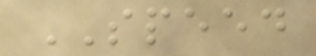SPEED
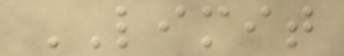LIMIT
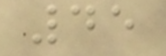45
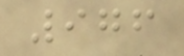976
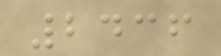2436
